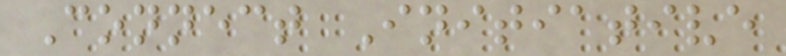Connect Initiative
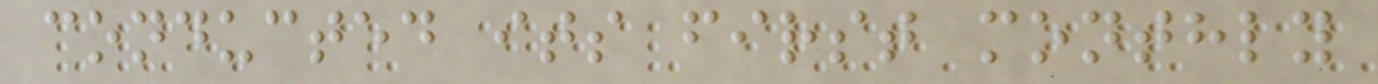conducted its first monthly
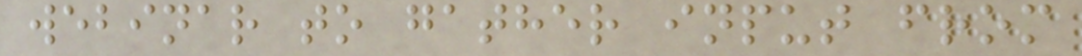webinar to gather input from
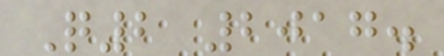Q2 2017.
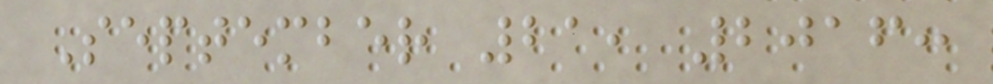September 21, 2016:
